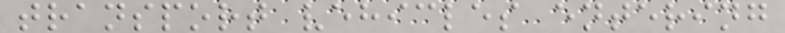transport vehicles entering
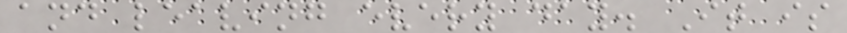and leaving every day. It is
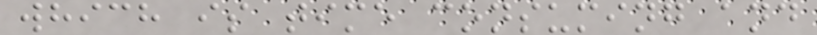which is time consuming and
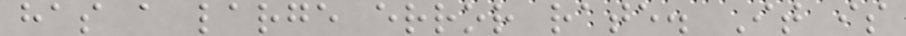has a large error rate. It is
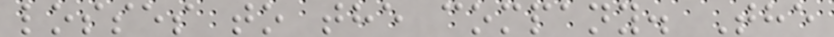losses to the company. The
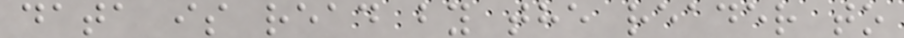data is read by the reader to
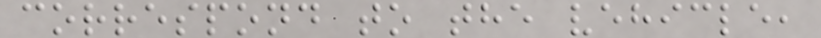correspond to the vehicle,
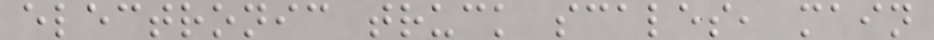electronic truck scales, main
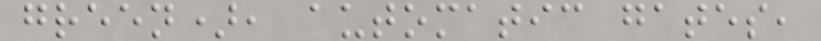green), automatic gates,
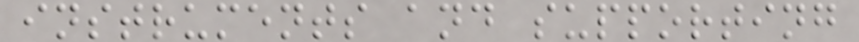instruments and supporting
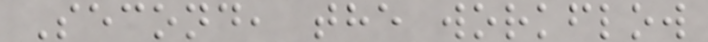Second, the workflow
